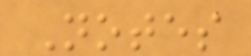Notes
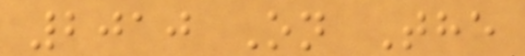2010 On The
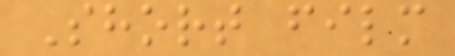Short film
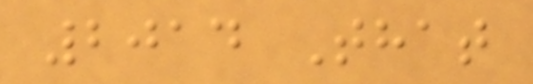2014 That
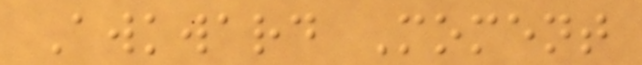Awkward Moment
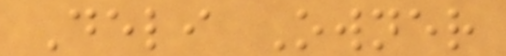Deli Owner
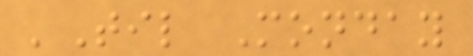'Til Monday
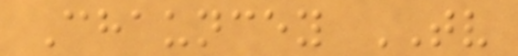Chauncey TV
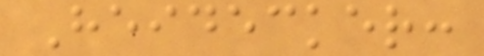Heidecker:
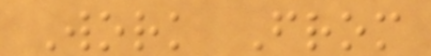Work From
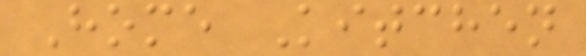Home Kitchen
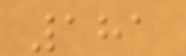181
